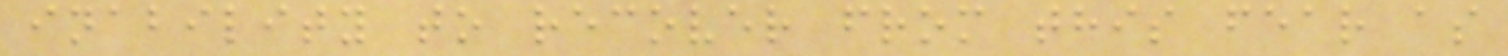inability to recover from this fear as
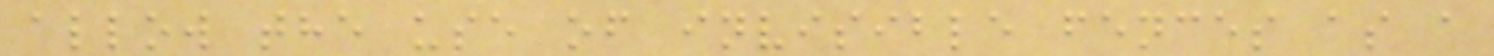allow the use of invisible fences as a
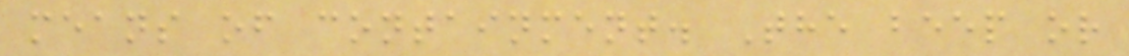means of containment. The beep or
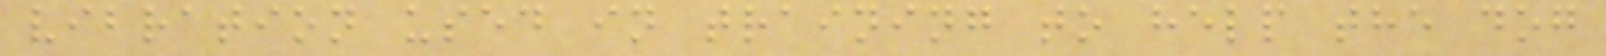vibration used in training to help the dog
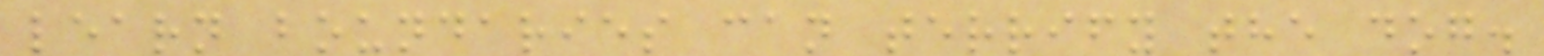learn boundaries can terrify the dog.
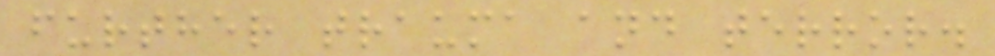further trauma and terror.
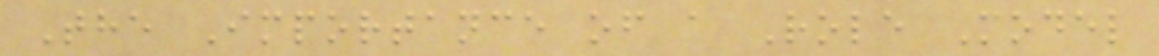The Importance of a Role Model
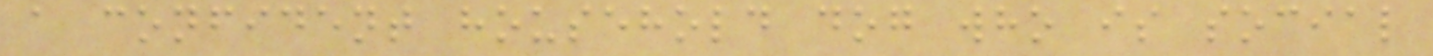a confident household dog who is social
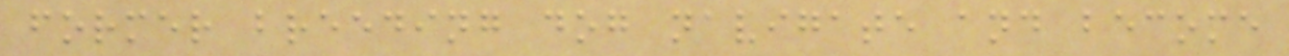former breeding dog navigate and become
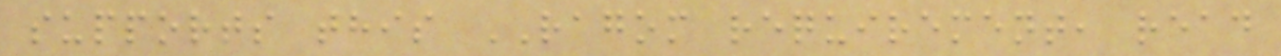supports this RAGOM requirement, read
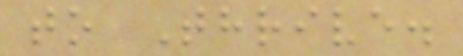to Thrive.
